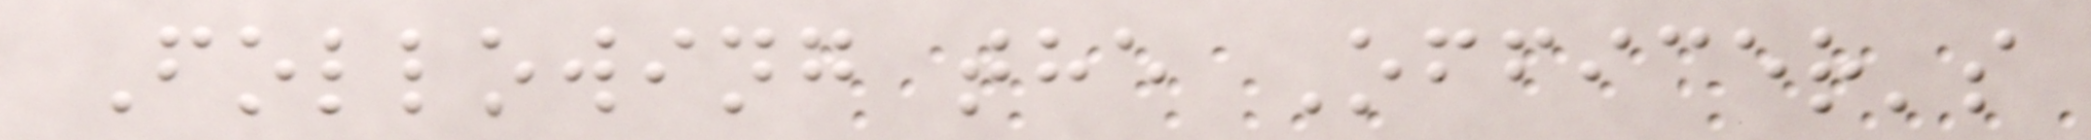Following the Officer's
